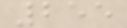255
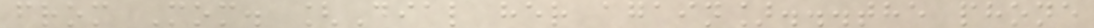from Mom. [Dial her again]...the phone
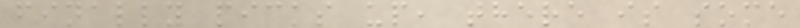finally picks up, there is some
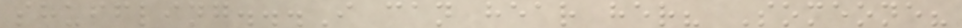shuffling...I can hear her? Someone?
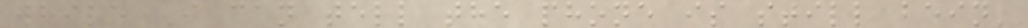while I can tell the phone is still bein'
